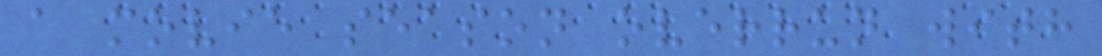a movie season overrun with
